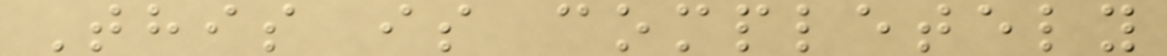This is completely
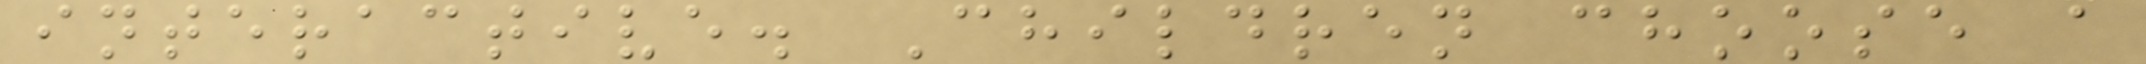interactive. Children choose a
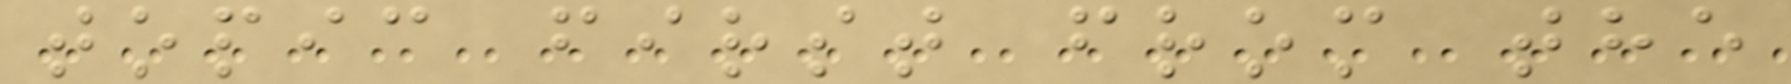topic first from the
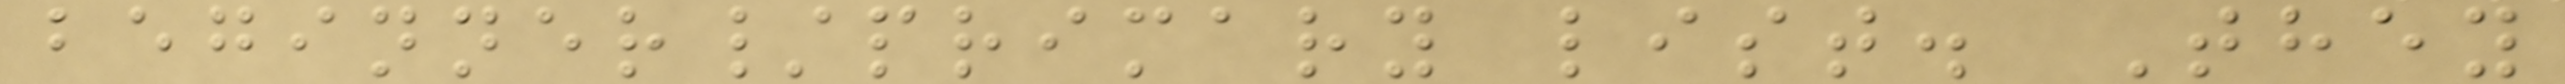beginner/primary list. They
